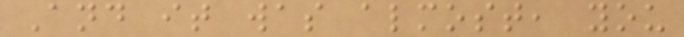And it was almost, you
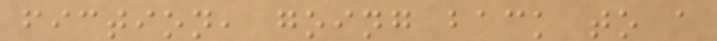fiction, going back to a
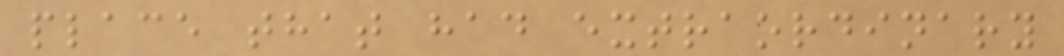place that had extraordinary
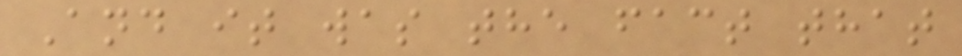And it was the fact that
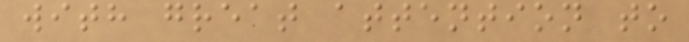with great attention to
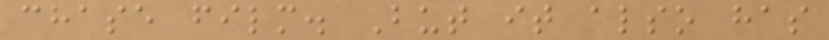chase film. But it also has
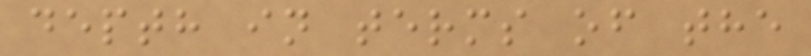depth in terms of the
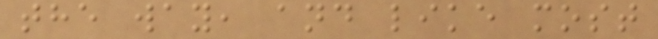the way, and like most
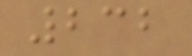232
